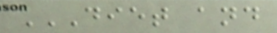DIET AND
